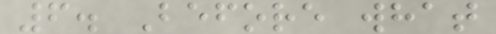6. Before what
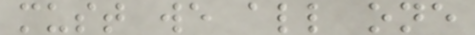must we all one
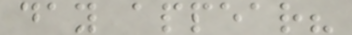day appear?
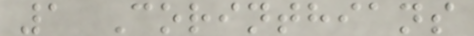1 Corinthians
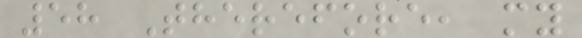58 Therefore, my
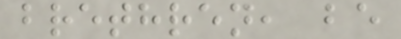brethren, be
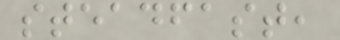steadfast,
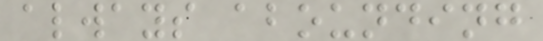always abounding
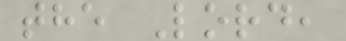the Lord,
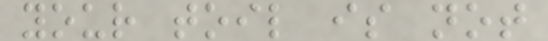your toil is not
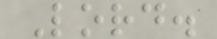Lord.
